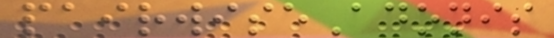pairwiseAdonis
